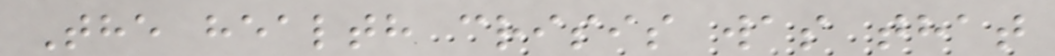The health crisis was that
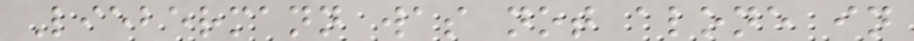Liebermann was not alone in
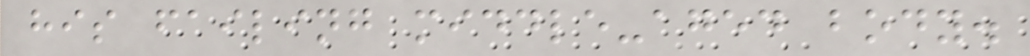his failing middle-aged body.
